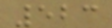523
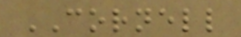CORNELL
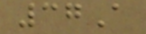37A
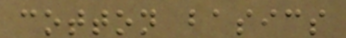cotton basics
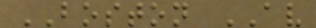BOSTON AV
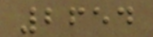2654
